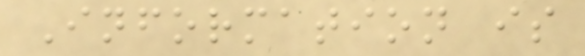Information is
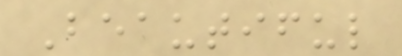Beautiful
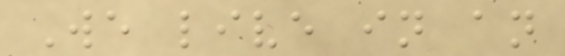We live in an
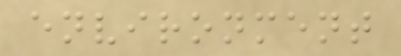environment
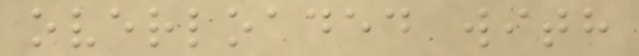overloaded with
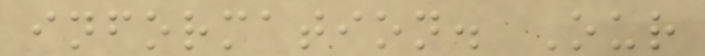information. Our
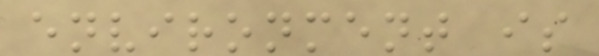environment is
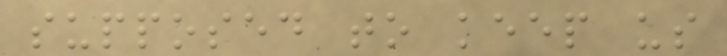supposed to keep us
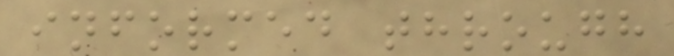informed through
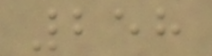258
